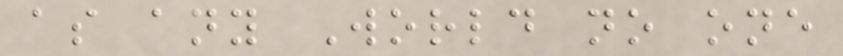as any World no one
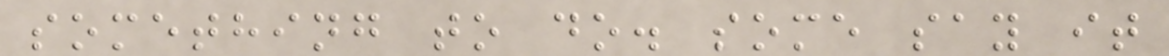something to do. some say it
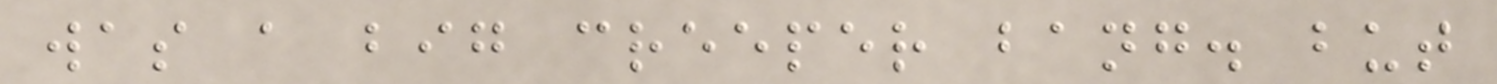was a big creeper bang. but
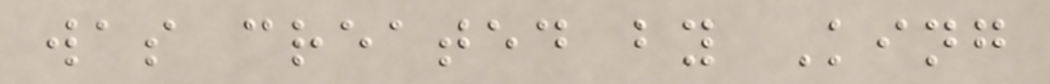was created by King
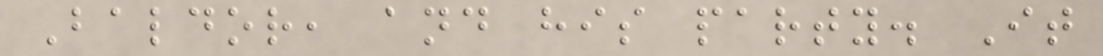Baldor, and his party. It
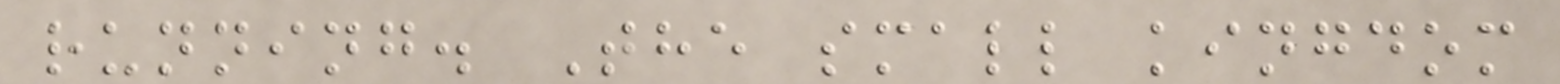running. The small kingdom
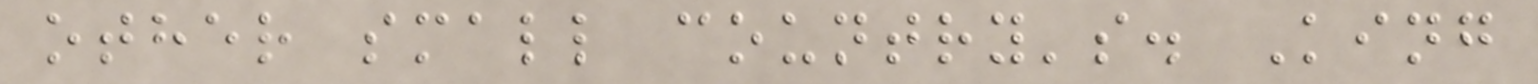other small country's. King
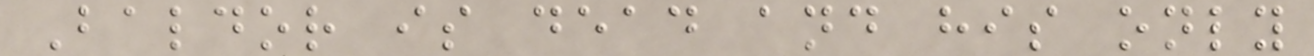Baldor is dead and his only
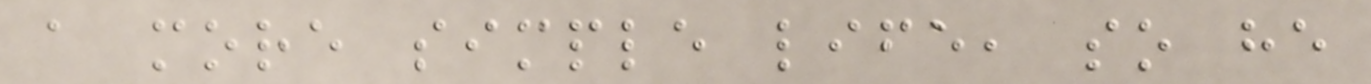a more simple life, so he
